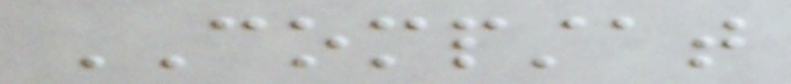COMPSTAT
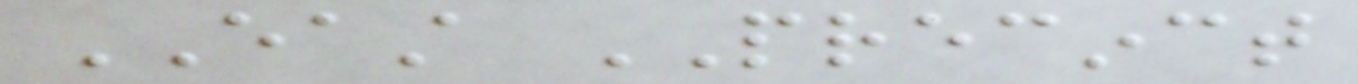EAST PRECINCT
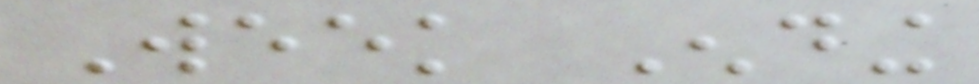Week Ending
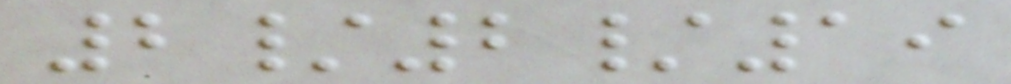2/2/19
